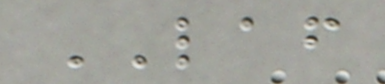LAF
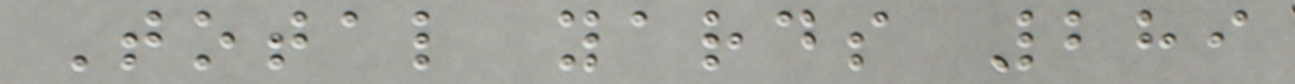Total yards 289
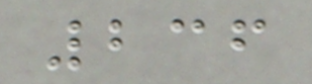236
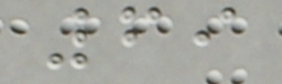69
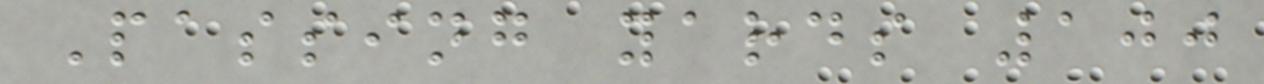Passing yards 100
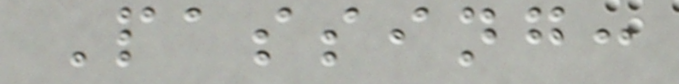Passing:
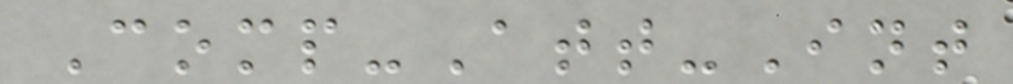Comp-Att-Int
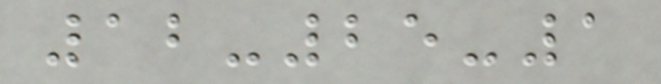12-25-1
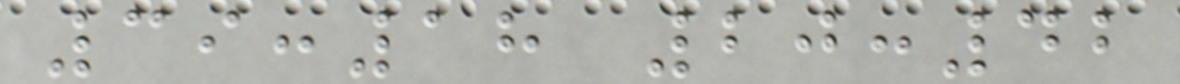39:18 20:42
